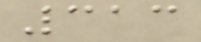313
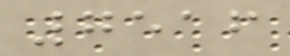7516
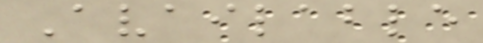Available
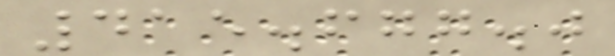415.677.0
